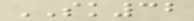SK32
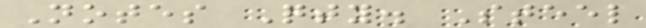Notes Qty. Steel
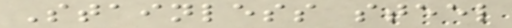Stainless steel
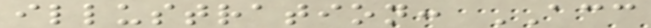illustration: ACC
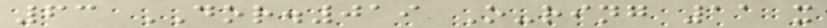63 DOR.019 O-ring 11 x
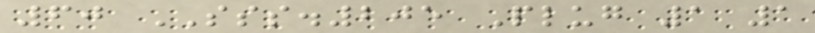60 SSS.205 Plug 1 1
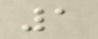1
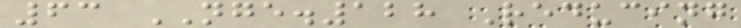63 NGE.128 Reducing
